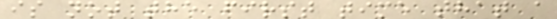is not the first time that a
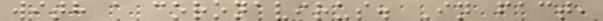with a coronavirus. In fact,
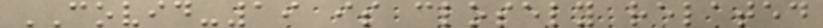COVID-19 is closely related
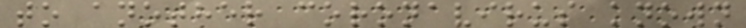to another coronavirus known
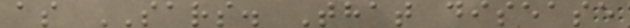as SARS. That disease
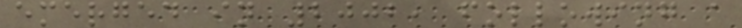emerged in 2002, following a
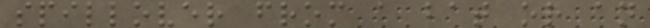spillover from a bat or an
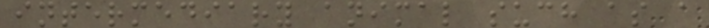intermediary animal such as a
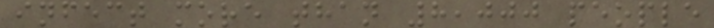infect more than 8,000 people
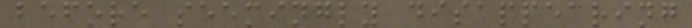before seemingly disappearing
